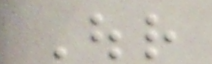Our
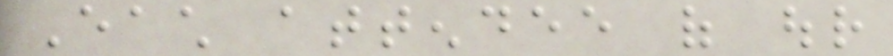Each attendee of our
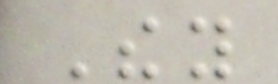They
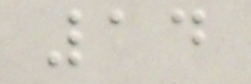14
